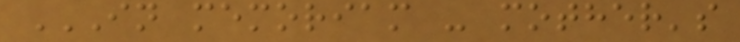IN MEMORIAM - MOTHER'S
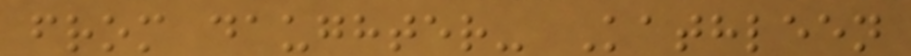from daughter- Kathleen
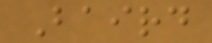Baird
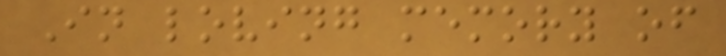In loving memory of
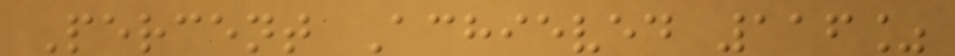Percent Achieved 116%
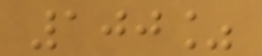100%
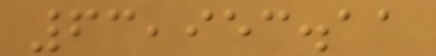63,953.11
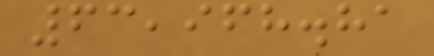63,968.81
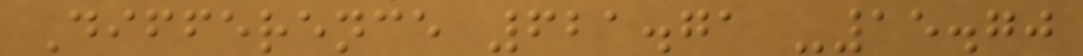Difference 621.71 -15.70
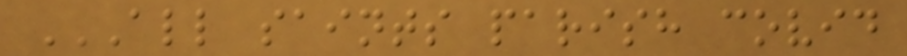ALL SAINTS PARISH COVID
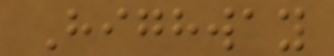Highway
